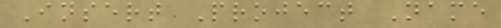Insert Project Name
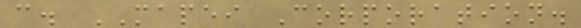c. MAPEI Corporation.
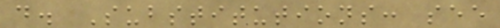d. Substitutions: see
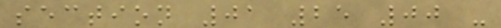section 01 25 00 -
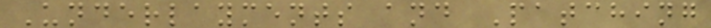Underlayments and Patching
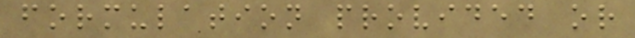formulation provided or
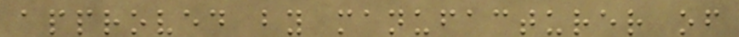approved by manufacturer of
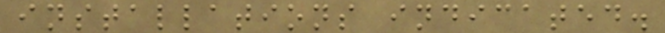installations indicated.
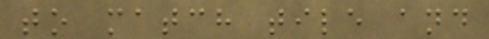to match tile and
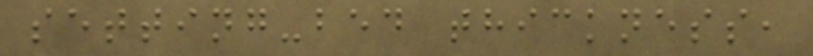setting-bed thickness,
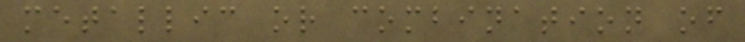metallic or combination of
